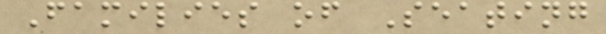Families of Seating
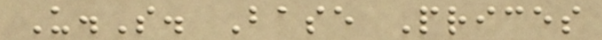U.S. Base Prices
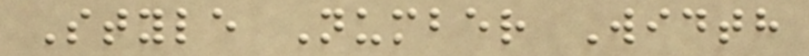Style Number Width
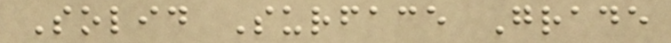Solid Surface Grade
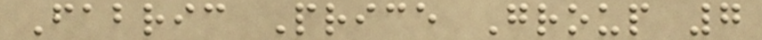Fabric Price Group 7
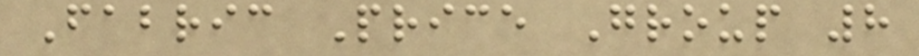Fabric Price Group 8
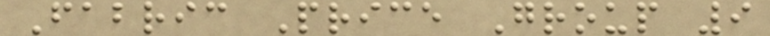Fabric Price Group 9
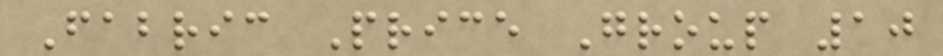Fabric Price Group 10
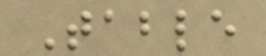Table
